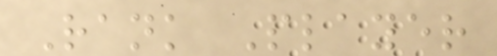Rank Player
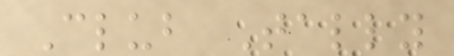Club Tally
